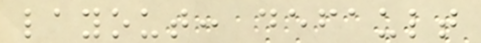layout: default
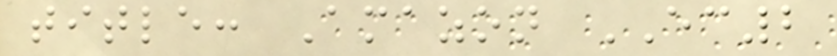title: Amazon EC2
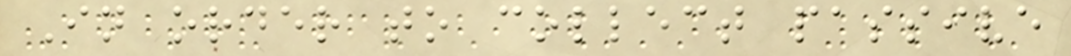In order to collect passive
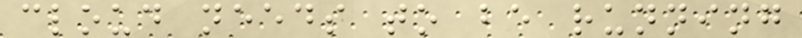cloud needs to be running
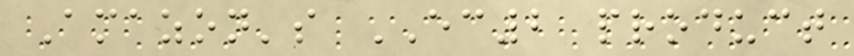Amazon's EC2 product
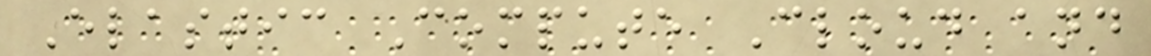Elastic Compute Cloud and
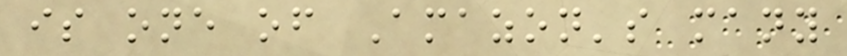is one of Amazon's many
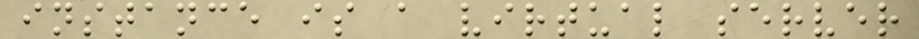instance is a virtual server
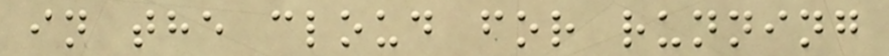in the cloud for running
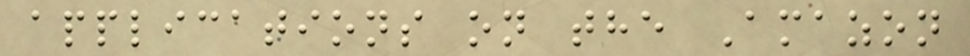applications on the Amazon
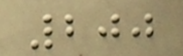200
